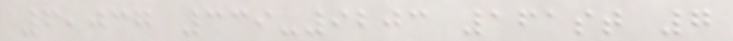6,037 339-9203 161st 7
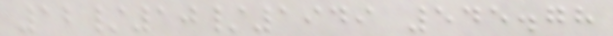12/10/1949 545.78
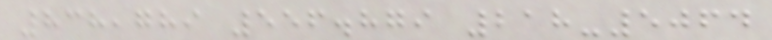838,789 556.879 218-5064
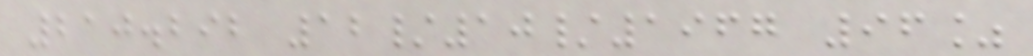210.292 12/10/1967 96%
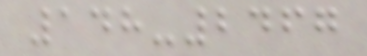148-2467
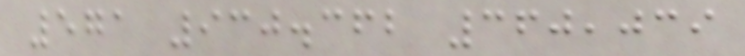571 930.362 360,039
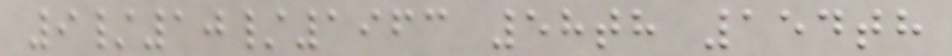9/10/1963 58th 154th
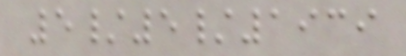5/5/1939
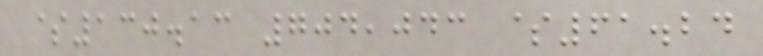$130.13 704,043 $61.24
